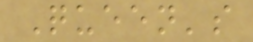Queen's
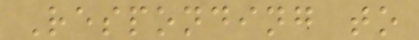Responding to
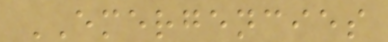EMERGENCIES
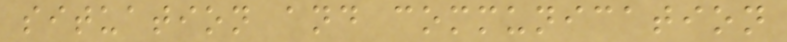situation and communication
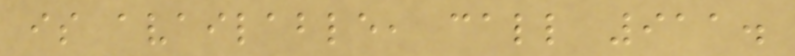is available, call 911.
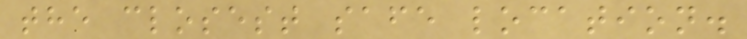the closest safe location.
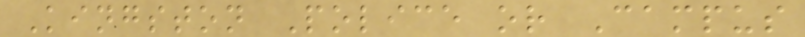Kingston Police or Campus
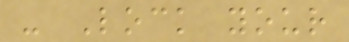- Lock your
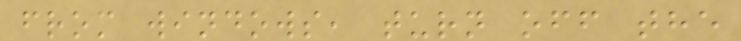from windows, turn off the
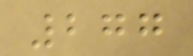277
